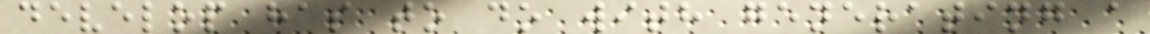develop has to do with generating a
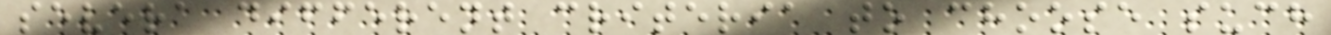severa different criteria to choose such
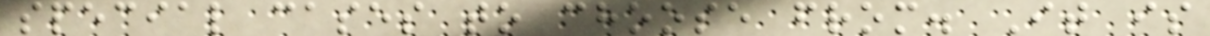special cases to choose from. It is
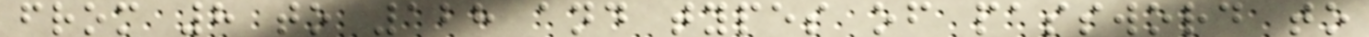from 8 to 128 and types of password to
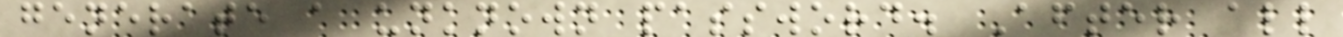generate a unknown password. After all
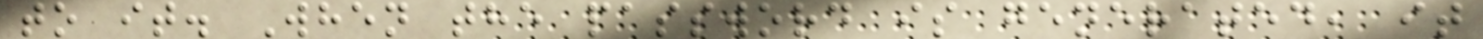to it. When the password is generated, it
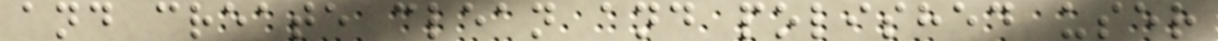and create clean and polished user
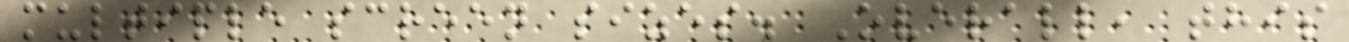multiple screen sizes. Overall, this
